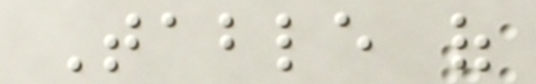Table of
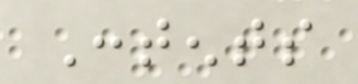Contents
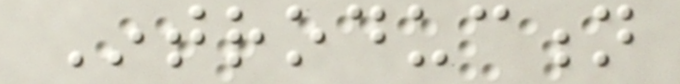Introduction
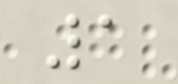1
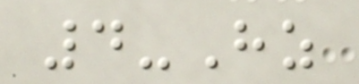4-Hz
